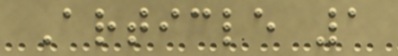Article 1
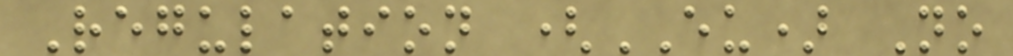Regulation (EU) No
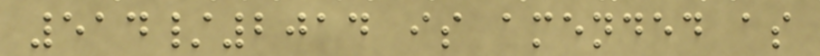514/2014 is amended as
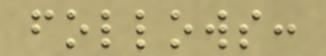follows:
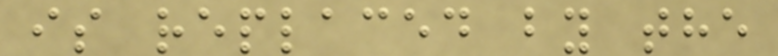is replaced by the
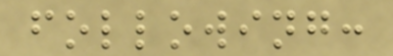following:
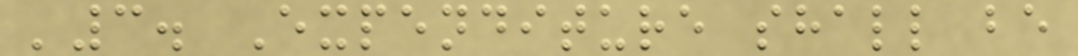'3. Expenditure shall be
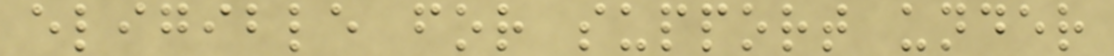eligible for support under
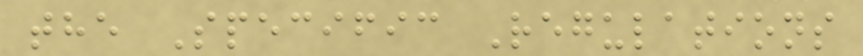the Specific Regulations
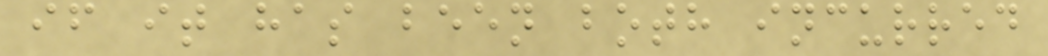if it has been both incurred
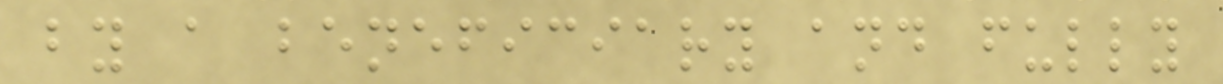by a beneficiary and fully
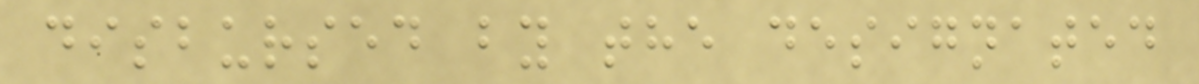disbursed by the designated
